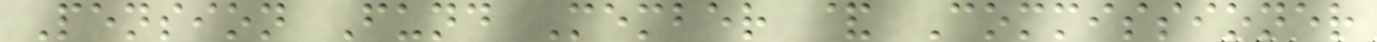Pension Fund Member & Commissioner
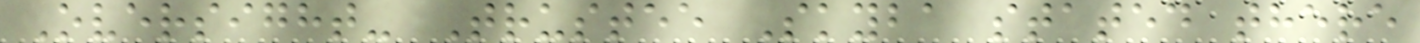Oversight- Trustee Skyba stated there
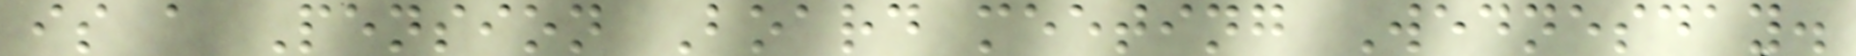is a Pension Board meeting Wednesday.
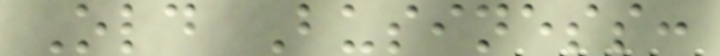Old Business:
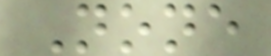None
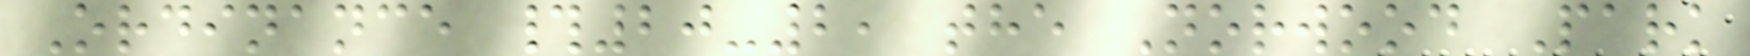Ordinance #20-2, the Norwood Park
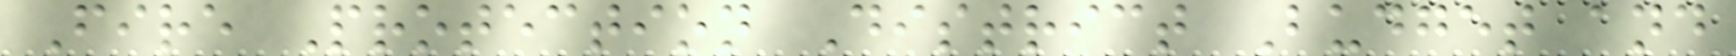Fire Protection District Budget and
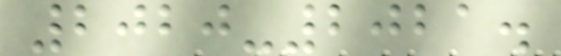2020-2021.
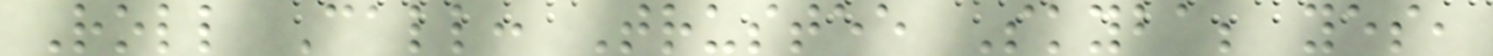Roll Call: Trustee Skyba; yes,
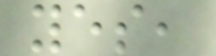yes,
